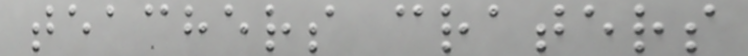teachers craters
